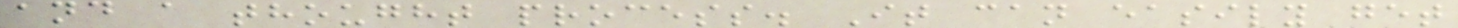and a thought process. It can easily get
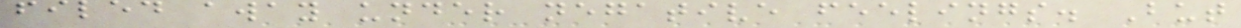filed away under negative feelings. But
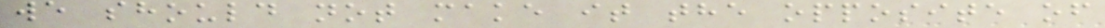we should not make it the opposite of
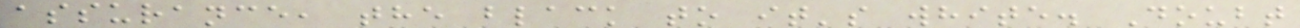assurance, the black to it's white. Doubt
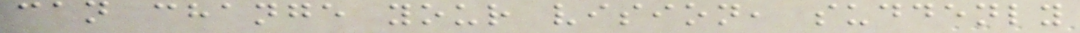can change your vision, suddenly
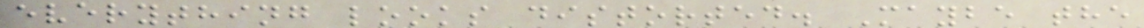everything looks distorted. Maybe the
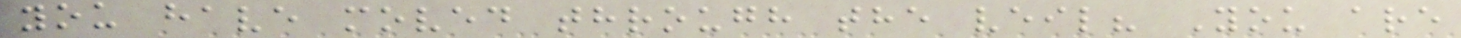you have moved through the veil? You are
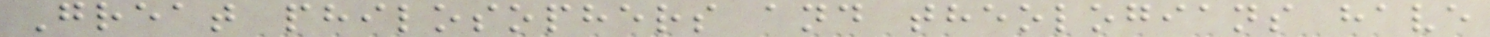Great philosophers and theologians have
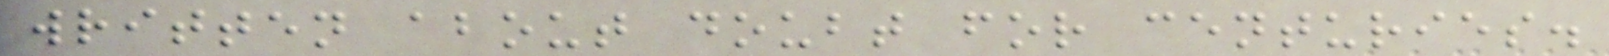written about doubt for centuries.
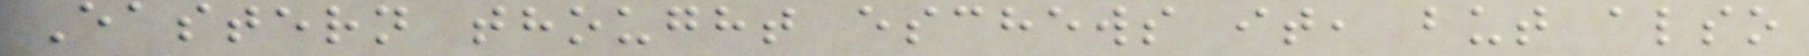Eastern thought eschews it, but also
